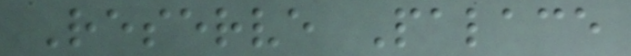Reserve Palace
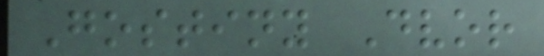Gostiny Dvor
